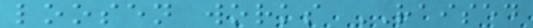loosen works RAISED
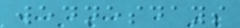wednesdays
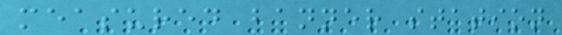measured banner station
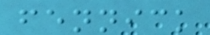fennick
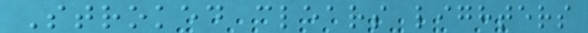Stroked clears lighters
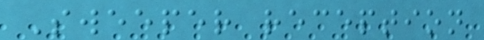Sweeper reception
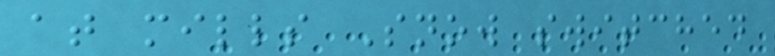at mills Snow switched
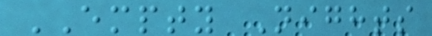EMPTY Nights
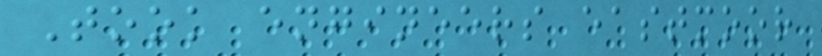Took engineers eastmoor
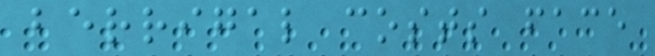berrigal costs face
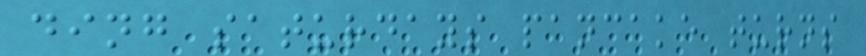ding saturdays pancake turns
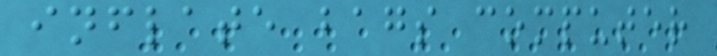inflate bags computer
